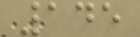145
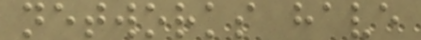networks have
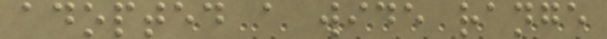adopted a wide range
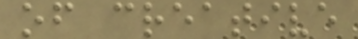of creative
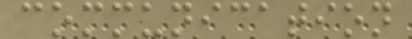communication
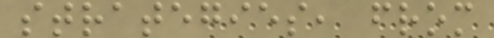strategies, from
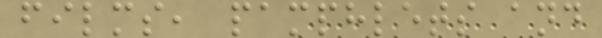films, pamphlets and
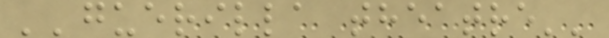''guerilla theatre''
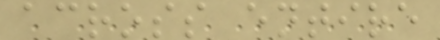across entire
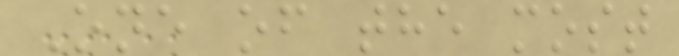One of the most
